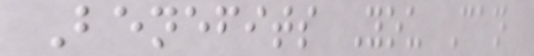Benefits You Can
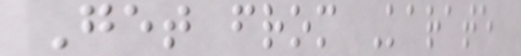Get from Karate
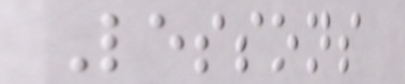Lessons
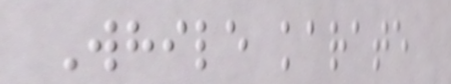While karate
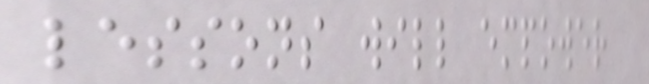lessons will empower
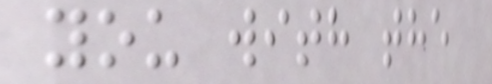you with the
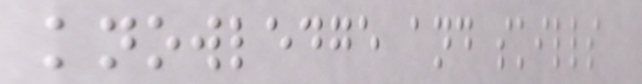knowledge and skills
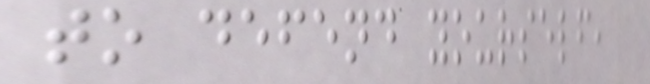to defend yourself,
